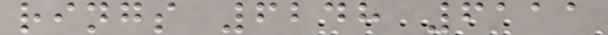rings 6248 6111
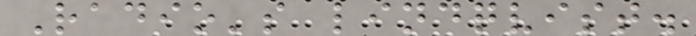Radio's lindqvist.
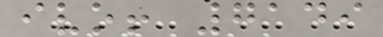ivo! 7149
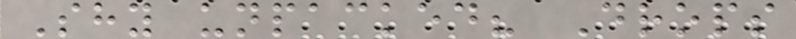Shy unpacked? Drops
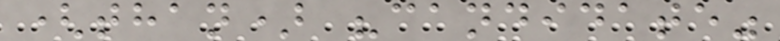(than) "candidate"
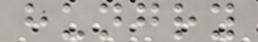hungry
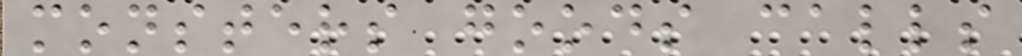monsters goods calls
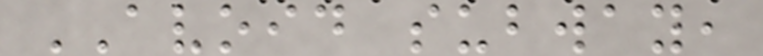AVOID subway,
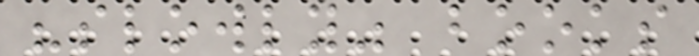"slowly" books
